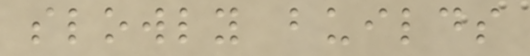slowly builds
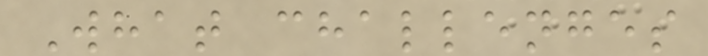What challenges
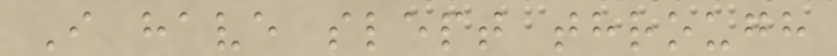I have slept through
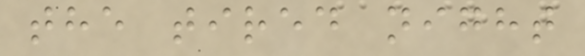the tired night
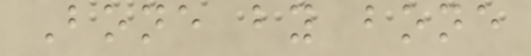Bone by bone
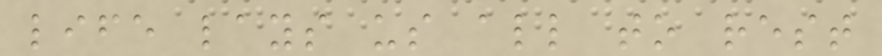life lays us all to rest
